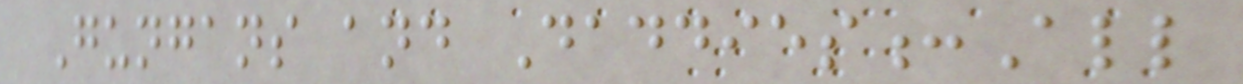Gungans and Daddies:All
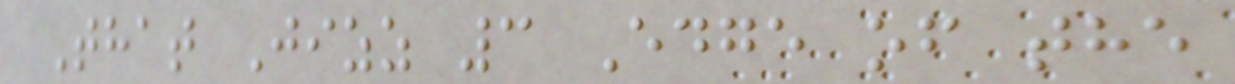That Jizz 3 Edge of the
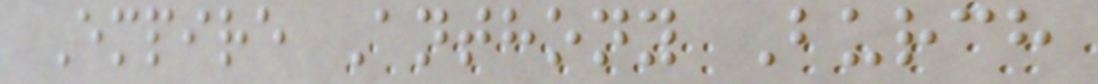Empire Anthony Burch
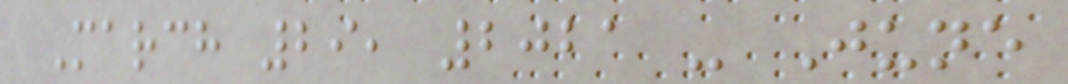March 29, 2021 - June
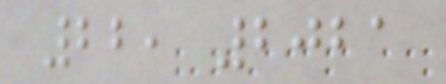22, 2021
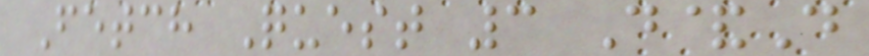Fetch Quest 3 D&D
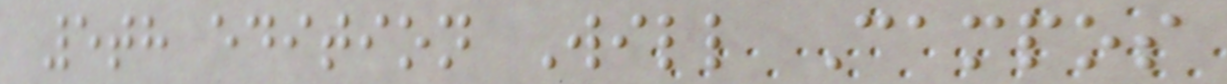5th edition Will Campos
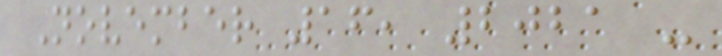November 16, 2021 -
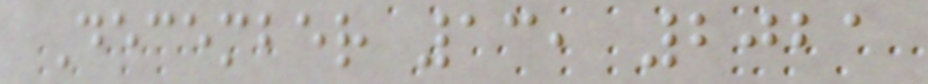December 13, 2021
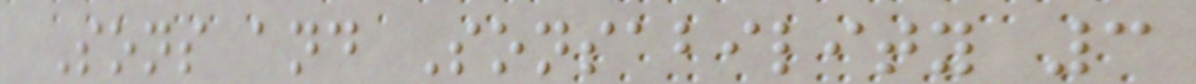Sons and Sonsability 3
